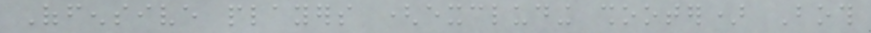Offensive players (excluding shooter) Both
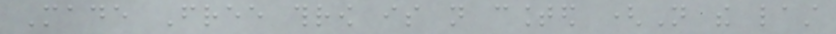Made Free throw is not counted (Not the last
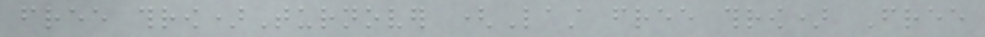free throw)Turnover (Last free throw) Free
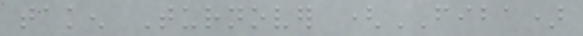taken Turnover (FIBA)
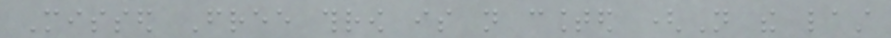Missed Free throw is not counted (Not the last
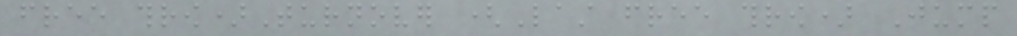free throw)Turnover (Last free throw) Jump
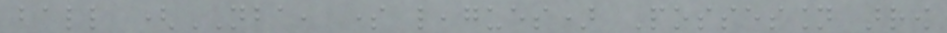ball (NBA, some leagues) Possession arrow
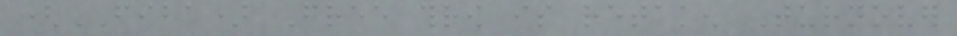(FIBA) Free throw is retaken Turnover
